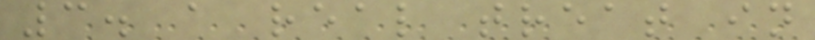3. a real treat in
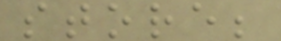store;
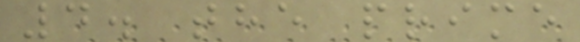4. the prime
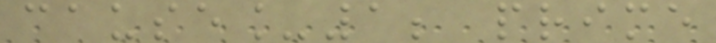cause_1; prime
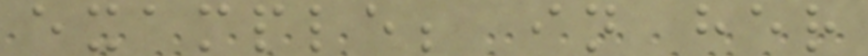example; in her
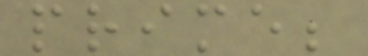prime;
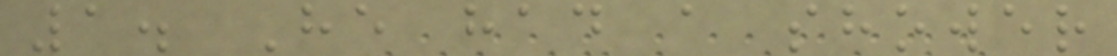1. He had a shower
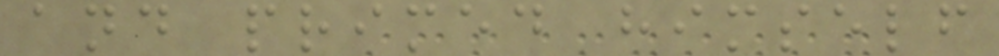and primed himself
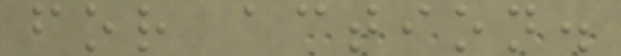for action.
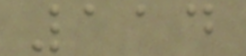114
